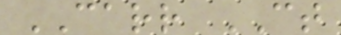CARR CT
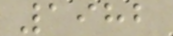1982
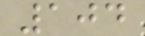104
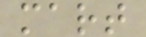mart
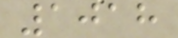1018
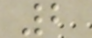2
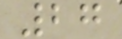27
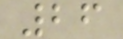26
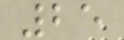25
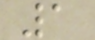1
